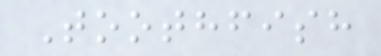Toothfish
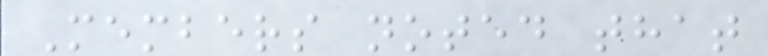Members noted that
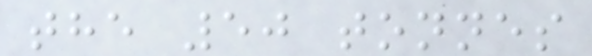the 50 tonnes
